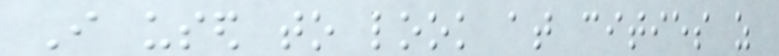I used to look at cities as
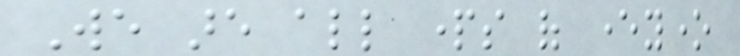We are all parts of everyone
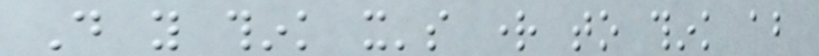Do you think it's right to think about
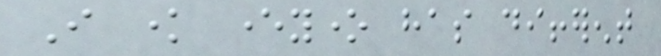I know everyone has different
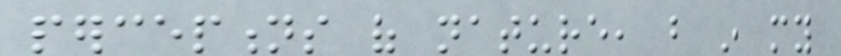perceptions of nature, but in my
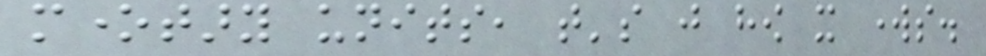monetary units, that's just how it works.
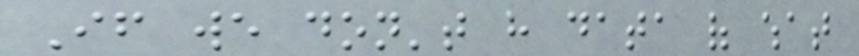If we don't have data of what
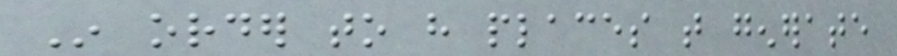In order to have places that generate
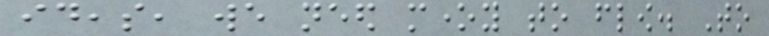ideas, we need money to flow. To
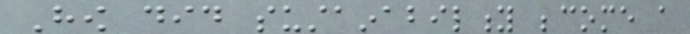How did sustainability become a
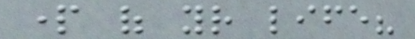part of your life?
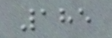185
